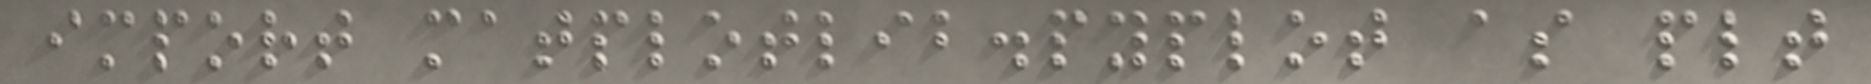import matplotlib.pyplot as plt
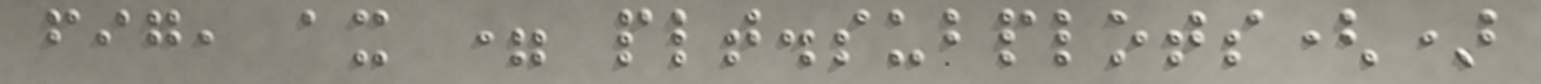fig, ax = plt.subplots()
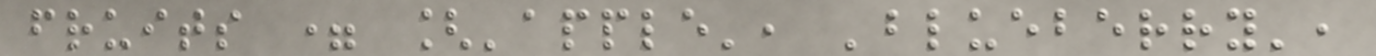fruits = ['apple', 'blueberry',
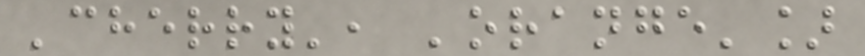'cherry', 'orange']
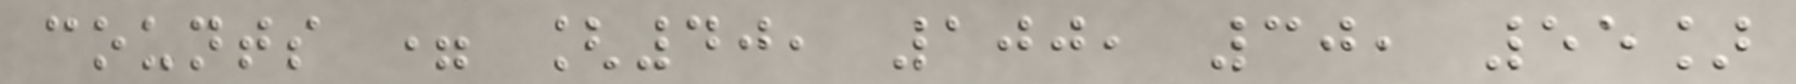counts = [40, 100, 30, 55]
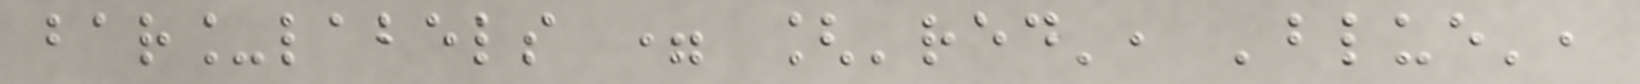bar_labels = ['red', 'blue',
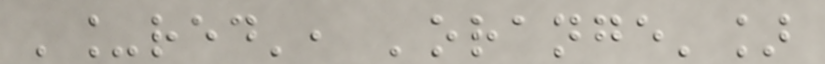'_red', 'orange']
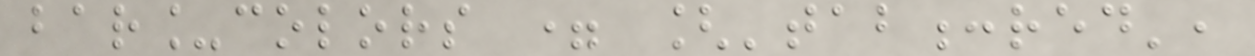bar_colors = ['tab:red',
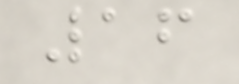16
